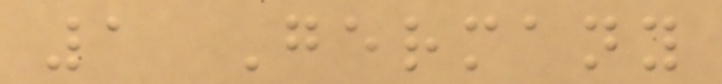1 Germany
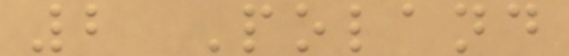2 Poland
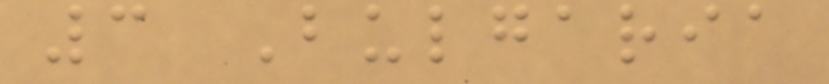3 Bulgaria
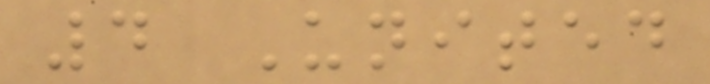4 United
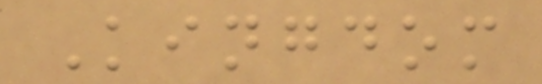Kingdom
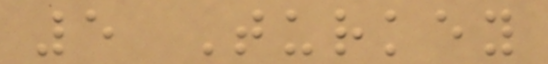5 Turkey
